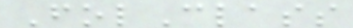FolClass
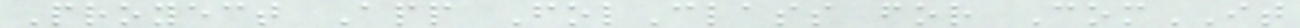Proyect App FolClass for ComIT
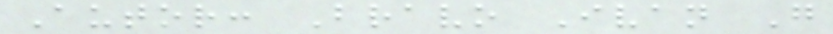Autor: Bravo Ivan G
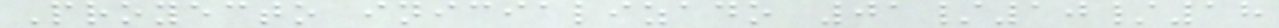Proyecto inicializado 01/10/18
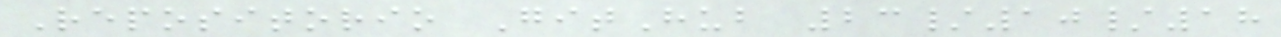Repositorio GitHub 23/10/18
